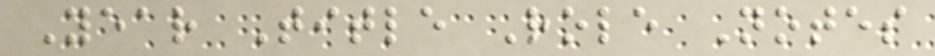Year Title Role Notes
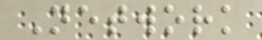Network
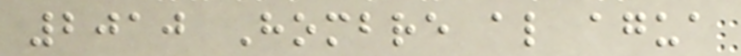2010 Hombre al agua
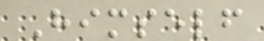Himself
